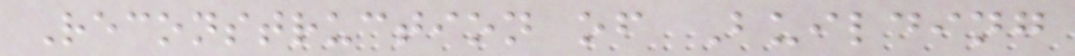Reconstruction of Building
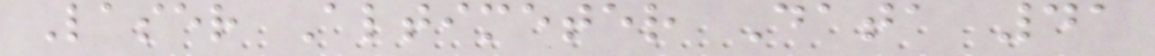Laser Altimeter Data 41
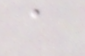a
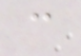c
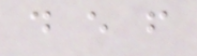d e f
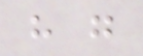h g
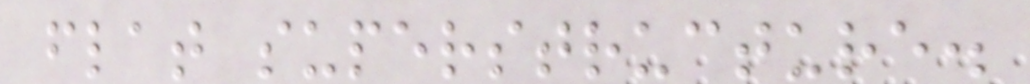flat superstructure.
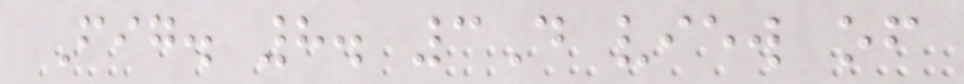Fig. 8. 3D view of
